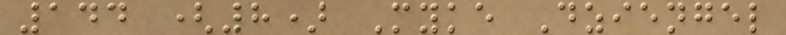144 (8) Myke Dziengel
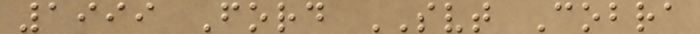1999 Ford SVT Cobra
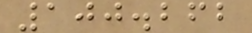100.262
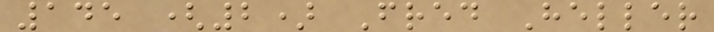145 (2) Fred Heller
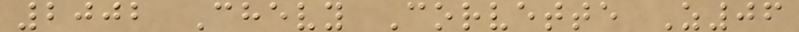2002 Chevy Corvette Z06
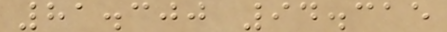81.300 94.315
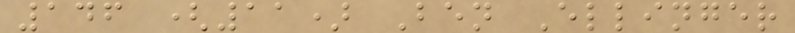146 (11) Ben Ellinger
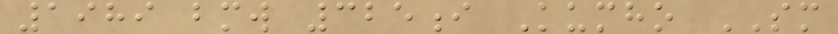1989 bmw 325i Kumho SM
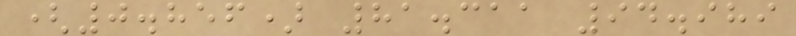(0.856) 81.311 94.989
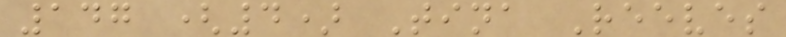147 (4) Tina Reeves
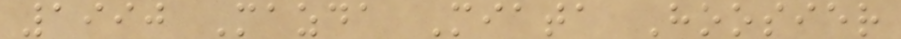1990 Mazda Miata Hoosier
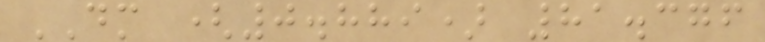DM (0.889) 81.376
